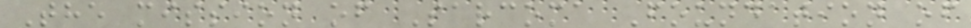The mission of Sarcoma Foundation of
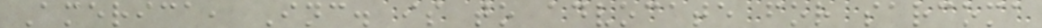America, Inc. is to advocate for sarcoma
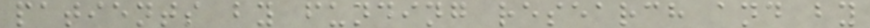patients by funding research and by
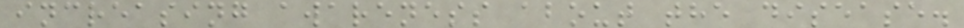increasing awareness about the disease.
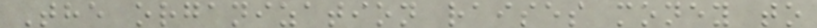The organization raises money to
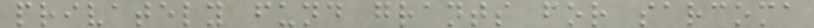privately fund grants for sarcoma
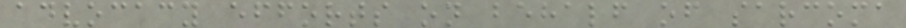advocacy efforts on behalf of sarcoma
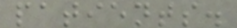patients.
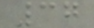37
